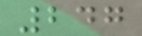247
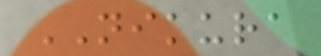NIKURA
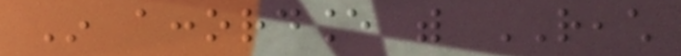In accordance with REACH
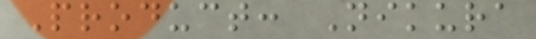Product: Nikura
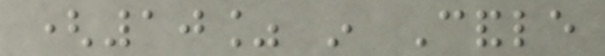(10% in Candle
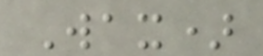Wax)
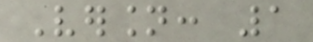Version: 1
